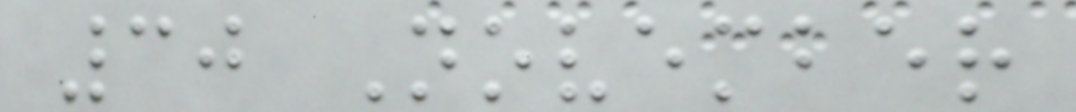30 November
